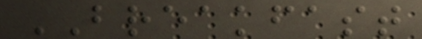BREAKFAST
